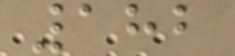182
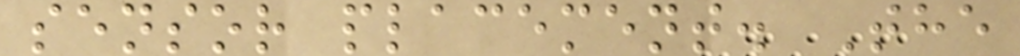sensor placement. The
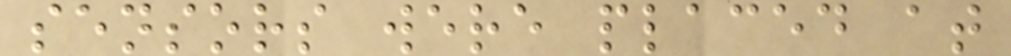sensors were placed at
